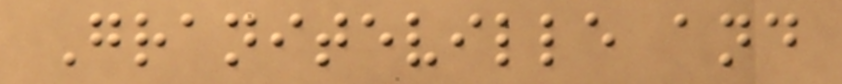Graniteville and
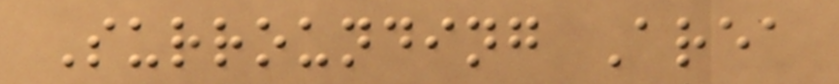Surrounding Area
